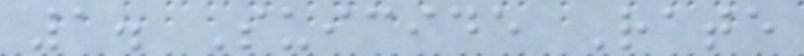1. Suicide Rate
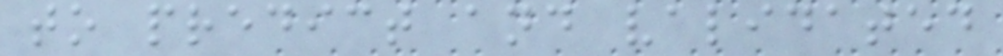to predict and validated
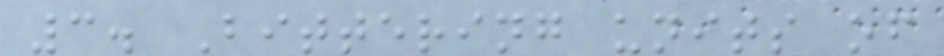3. Bittering units of
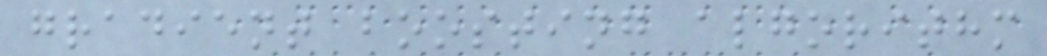gradient boosting algorithm
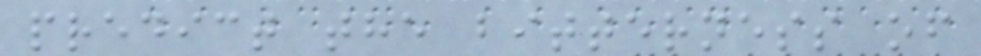predict the bitterness of
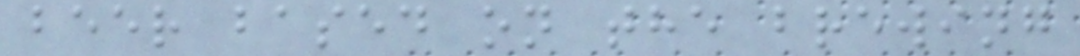beer based on the brewing
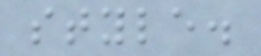style.
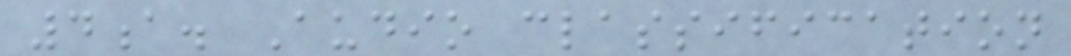4a. Audio classification
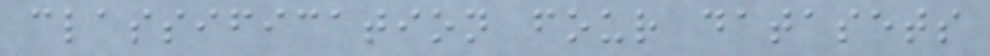classification four datasets
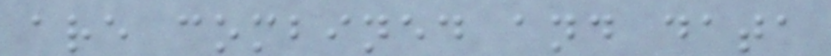are combined and data
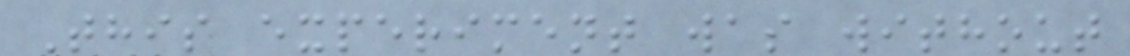This experiment was without
